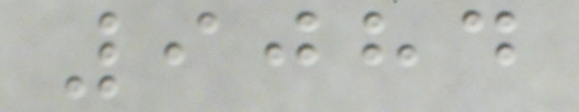9084
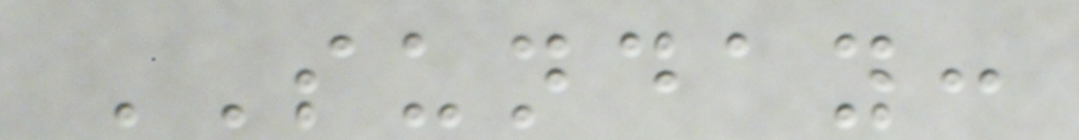SUNDAY:
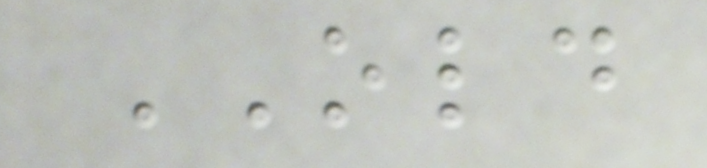OLD
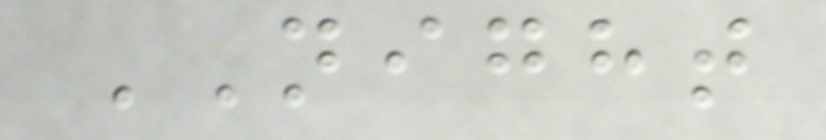NIGHT
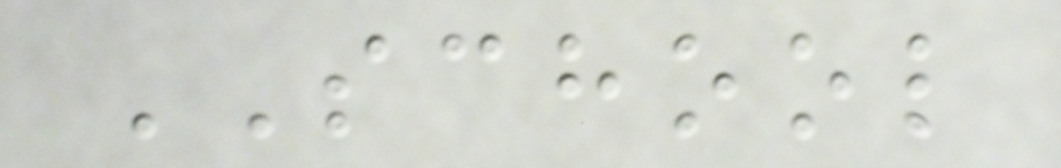SCHOOL
